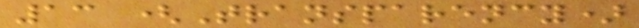13 (Transparency)
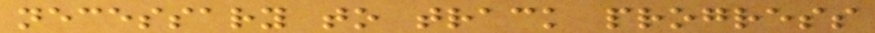necessary to track progress
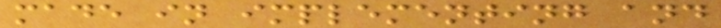made in implementing and
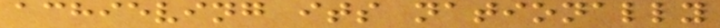achieving its nationally
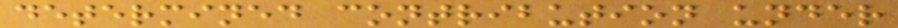determined contribution under
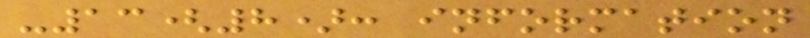-13(8): information
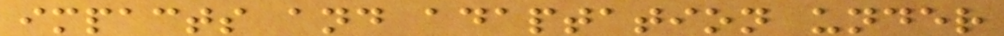impacts and adaptation under
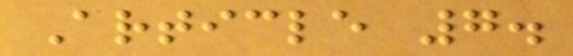Article 7.
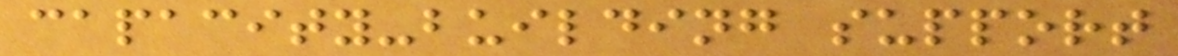capacity-building support
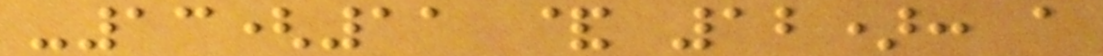-13(11 & 12): a
